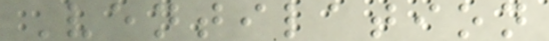Ventilation
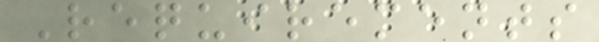Requirements
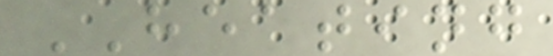HEATING
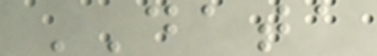DATA
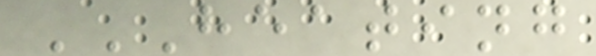HEATING
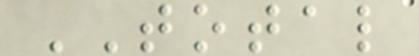TOTAL
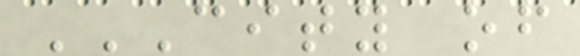CITY OF
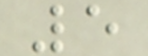5
